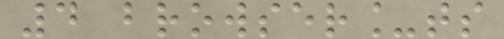4 browser_ts
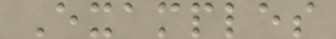Examples
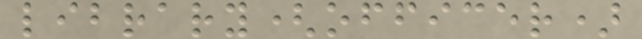library(officer)
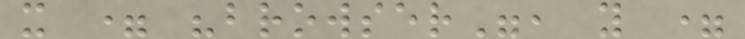x = "browser", y =
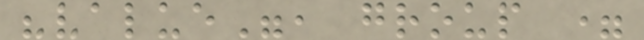"value", group =
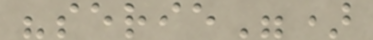"serie")
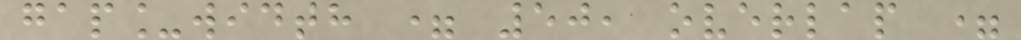gap_width = 50, overlap =
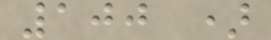100 )
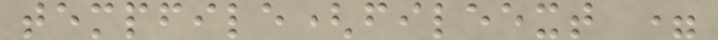tempfile(fileext =
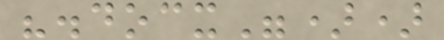".docx"))
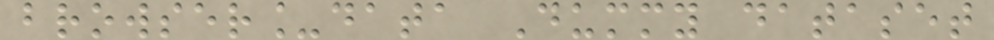browser_data Dummy dataset
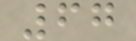67
